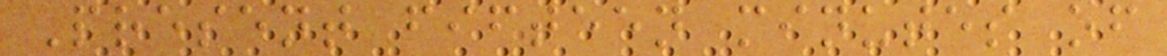Present fifteen minutes of
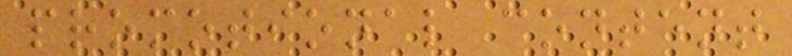promotional content
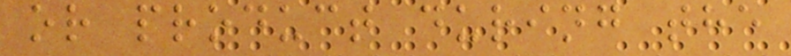or product during the
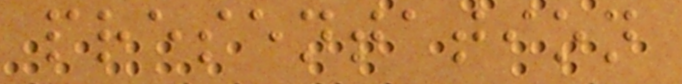presentation
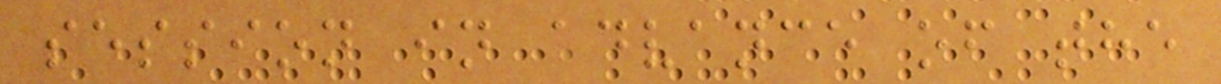session in advance of the
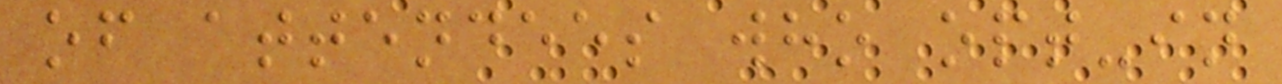of attendees who opt-in
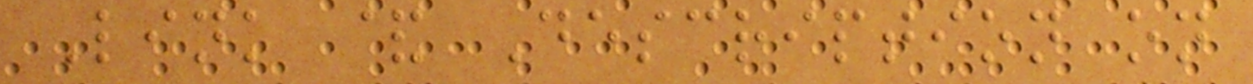Link & Description on
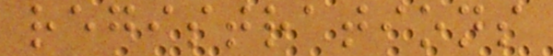registrations
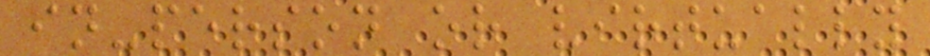in-person or virtually
